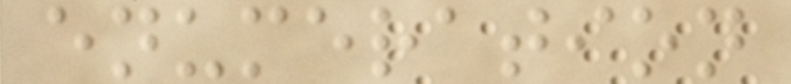enumeration
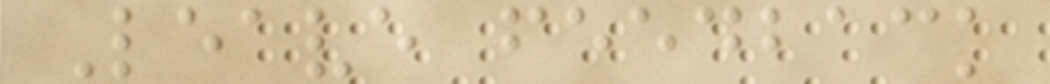Leave feedback
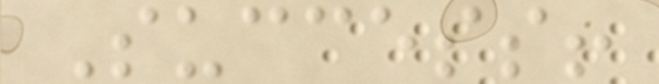Success!
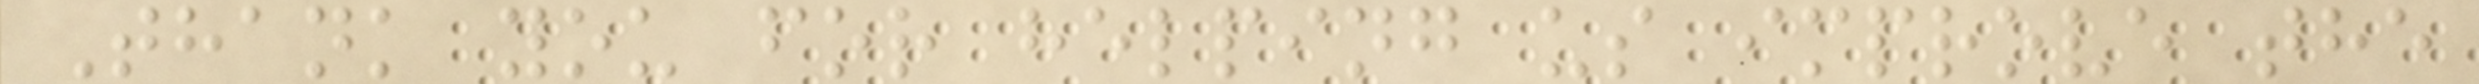Thank you for helping us improve the
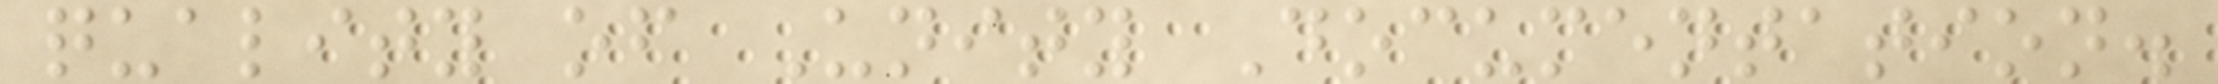quality of Unity Documentation.
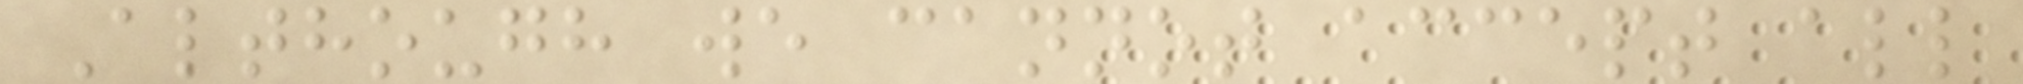Although we cannot accept all
